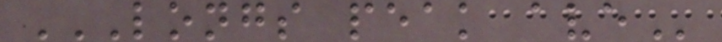LONGS PEAK AVE
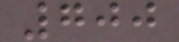700
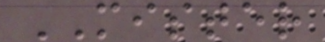MISTER
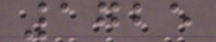1725
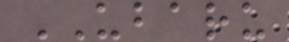UBARU
